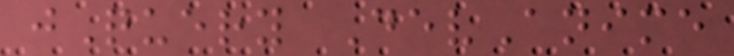jQuery DevAnime
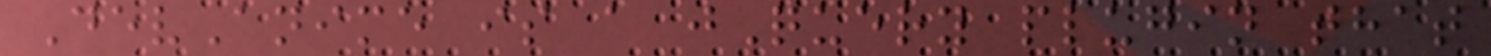DevAnime is a jQuery plugin that
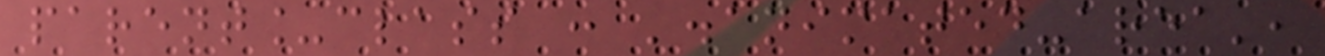parent_class : '.animated-area',
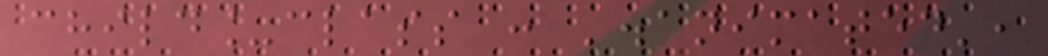child_class : '.animated',
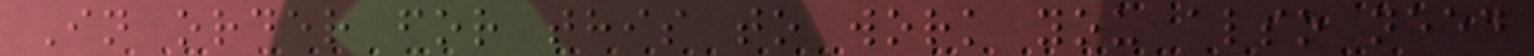In order for this to work you also need
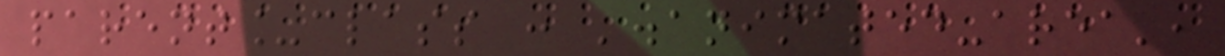parent_class : '.animated-area',
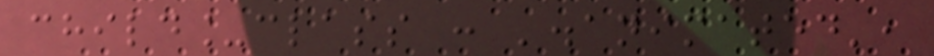child_class : '.animated',
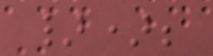});
